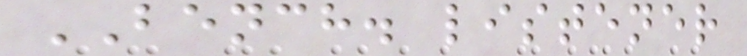BENCH. listener
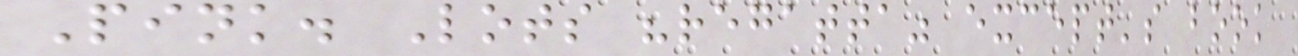Pink. Lots "regatta" except's book
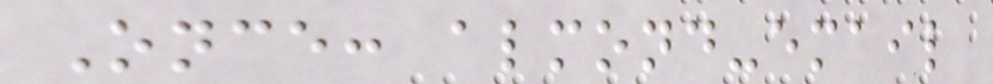Once: almond-email
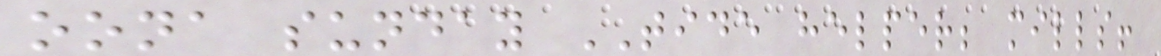oona sunday TIDE helper; mills!
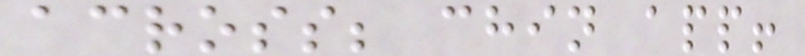across; chin app!
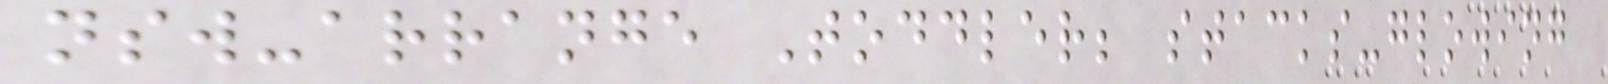nsw-arrange Toddler; stacks-glowing
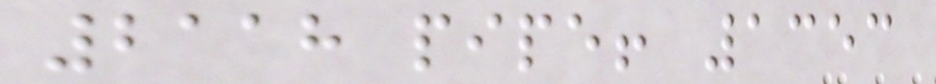2118 pipe! 1353
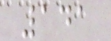141
